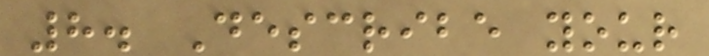8. Describe your
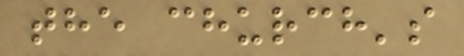the church's
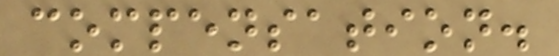compensation.
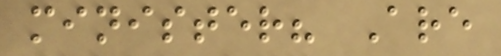minister? Are
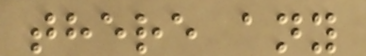there any
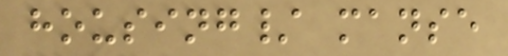housing/ manse
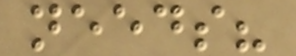needs?
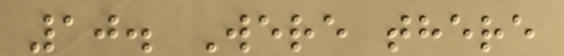10. Were there
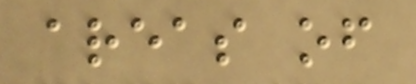areas of
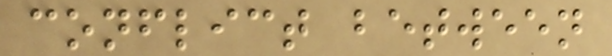conflict between
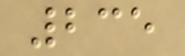235
